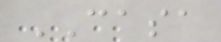CASA
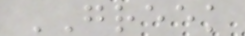GREEK
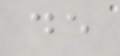de
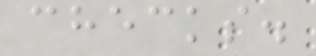checks.
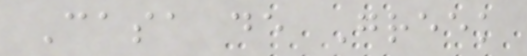Casa de Greek
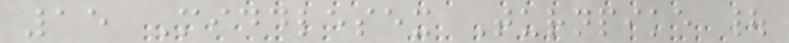15 Middlesex Turnpike |
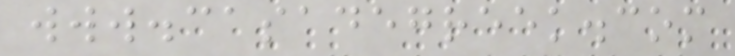www.casadegreek.com
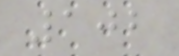102
